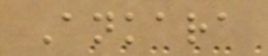Ankara
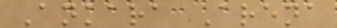Ankara Arena
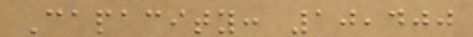Capacity: 10,400
